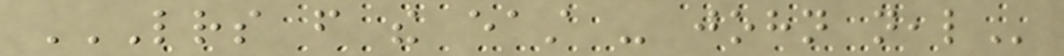LETTERS FROM THE EAST - JOHN NEAL
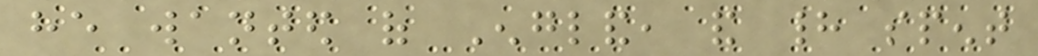he wanted of England, and had spent
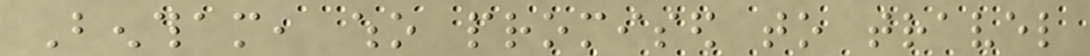Bentham, who promised to travel
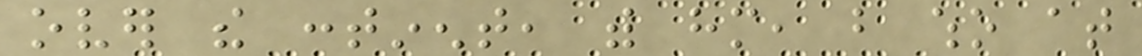over the continent, with him, but who at
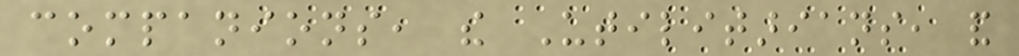companions, the Utilitarians, and
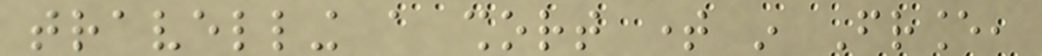travelling a short time in France,
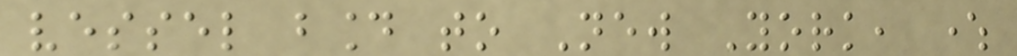vessel bound to New York, where
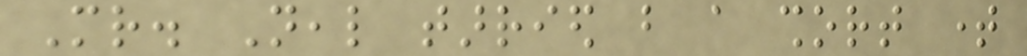Mr. Neal tarried but a short time
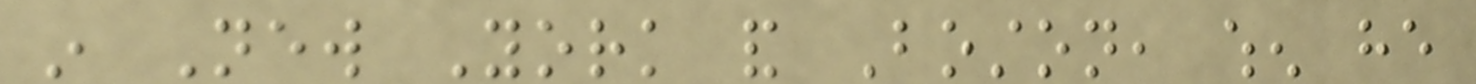in New York and Boston, when he
